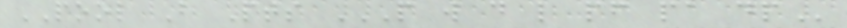POOL B Pts P W D L PF PA DP
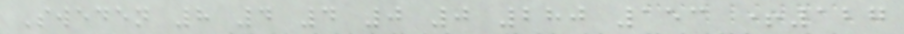Sweden 8 4 4 0 0 280 153 +127
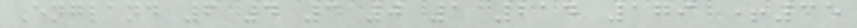England 6 4 3 0 1 214 179 +35
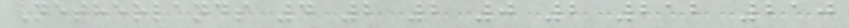Netherlands 4 2 2 0 2 212 210
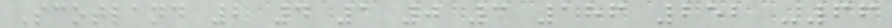Scotland 2 4 1 0 3 186 252 -66
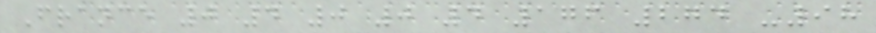France 0 4 0 0 4 176 274 -98
